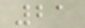21
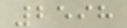2598
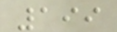199
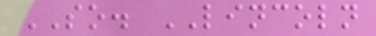SO. LINCOLN
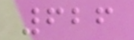626
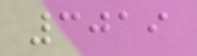3019
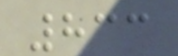833
